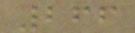266
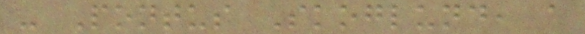- Pontus Skoglund, a
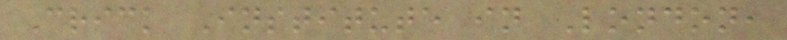Crick Institute in London,
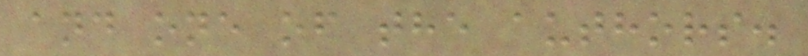and one of the authors.
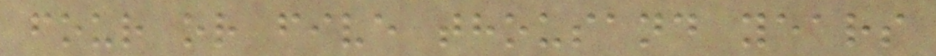four or five thousand years
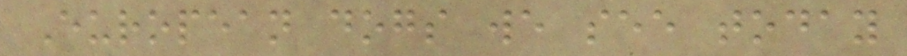European dogs we see today
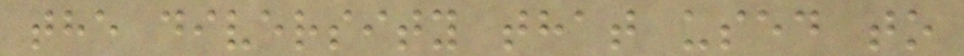the diversity that used to
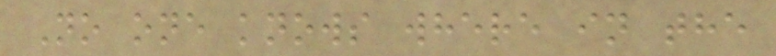No one knows where in the
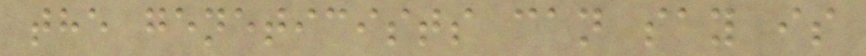the geneticists can say is
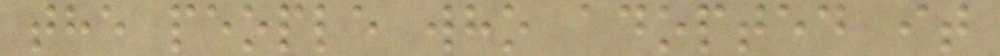the people who adopted it
